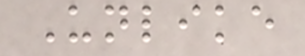Unlike
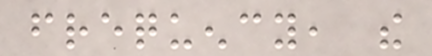frequency, the
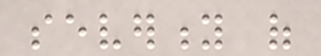severity of
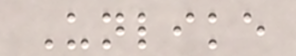Unlike
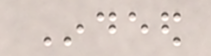Indeed
